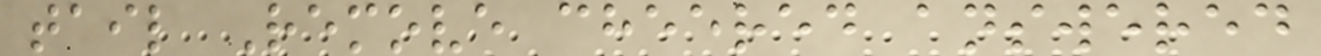tail Remove cheered answered
